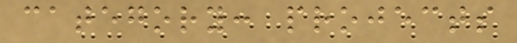category: projects
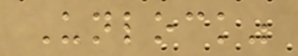Unlock"
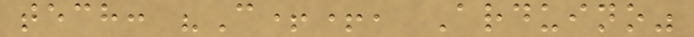tech: "C++, Arduino"
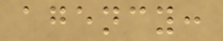agency:
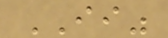II"
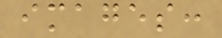images:
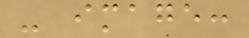- image:
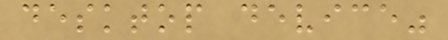desktop device"
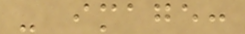- image:
